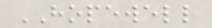HOPEWELL
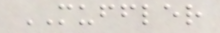MUFFLER
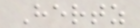Hertz
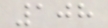108
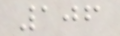106
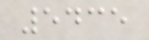5435
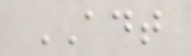ADT
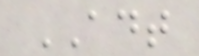ADT
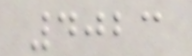4023
